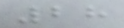28
